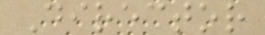Director
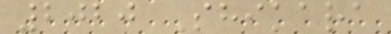2020 Shikara
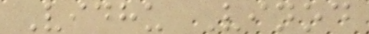Vidhu Vinod
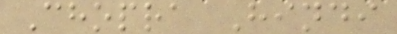Chopra Hindi
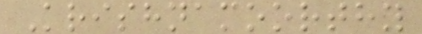Krishnamoorthy
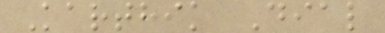Karthik Dial
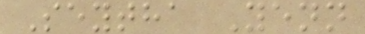Seytha Yenn
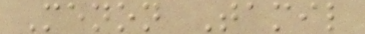Menon Tamil
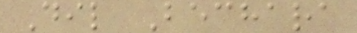Dil Bechara
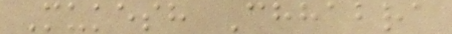Mukesh Chhabra
